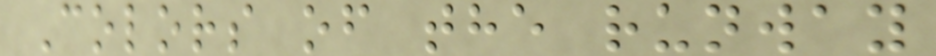Colors of the runway
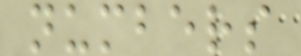numbers
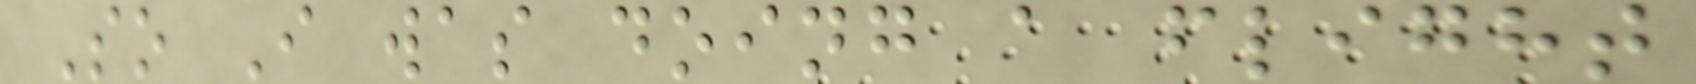So I was doing a flight
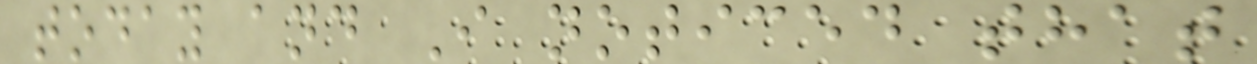today and I noticed that
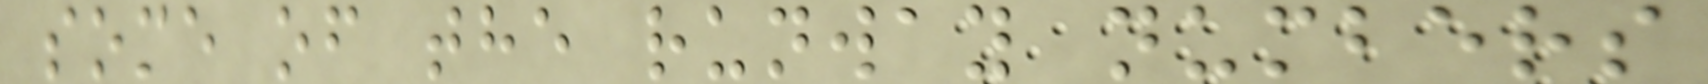some of the runway numbers
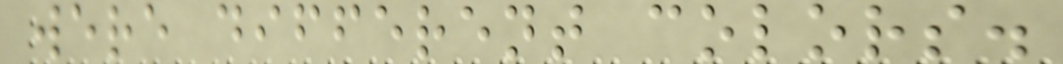were different colors.
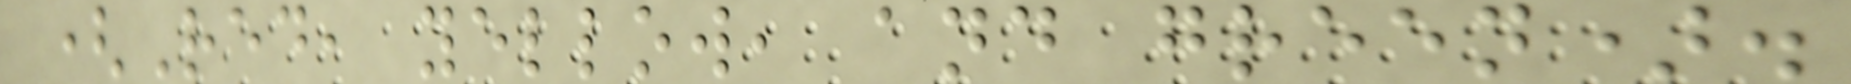(Red, yellow, and green).
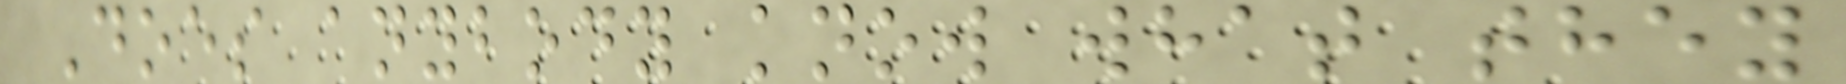Does anybody know what they
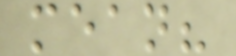mean?
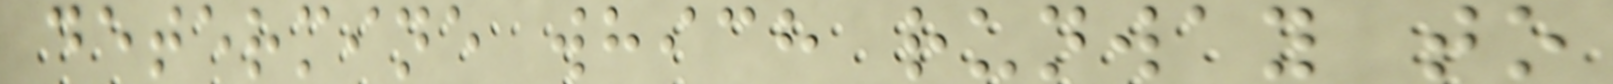determine which runway to
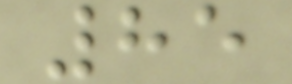85
